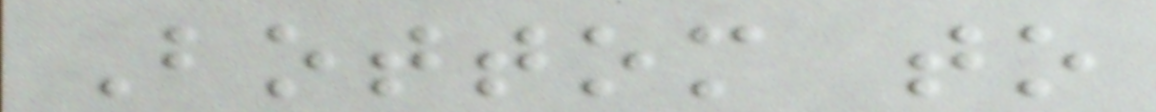Bottom to
